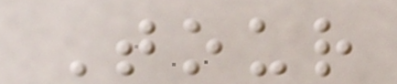Tour
